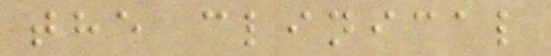the clinical
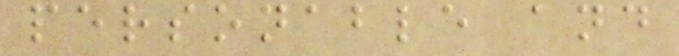personable and
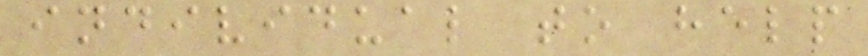individual to help
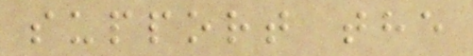support the
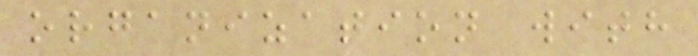organization with
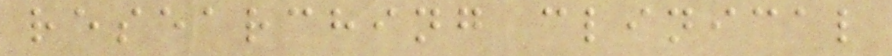researching clinical
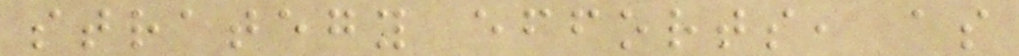strategy efforts, as
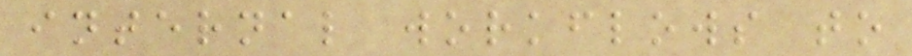internal workflows to
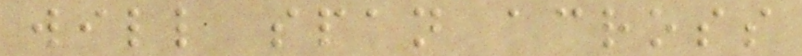will span across
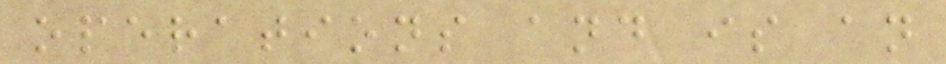operations and is an
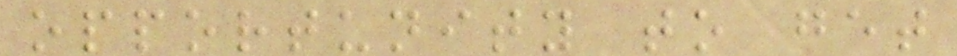opportunity to get
